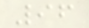96
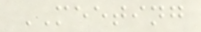MEETING
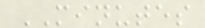MINUTES
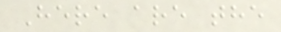Here are the
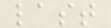last
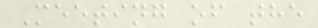Meeting of the
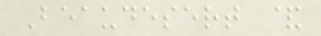Beaudesert &
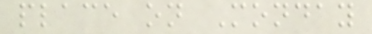place on Monday
